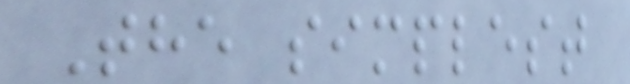The simplest
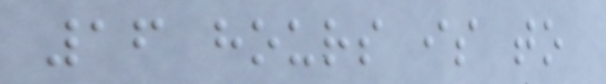16 hours is to
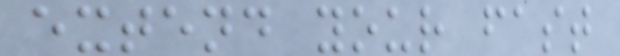extend your fast
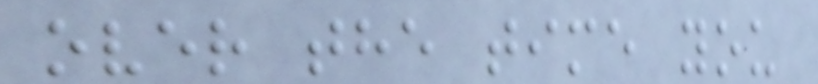over the time you
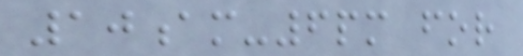10am-6pm for
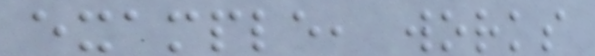example, works
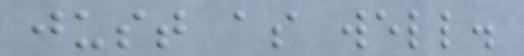just as well.
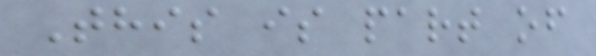This is part of
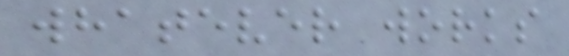whatever works
